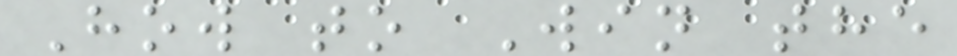How to Win the
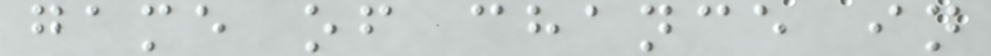game of chance in
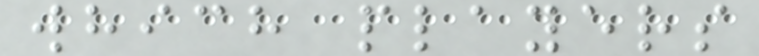which players
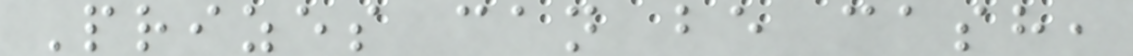Prizes can be cash,
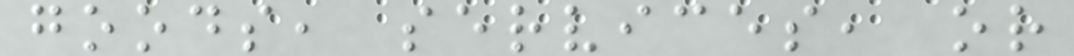goods, services, or
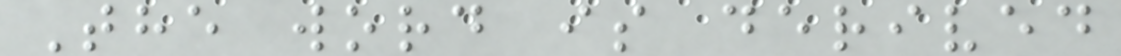The word is derived
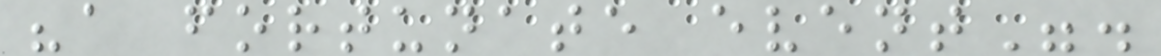"a fortunate event".
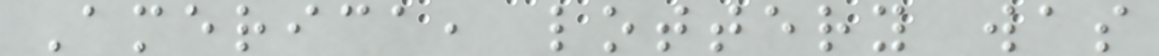America, lottery was
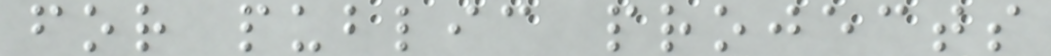for public projects
